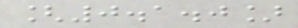[0.1.0]
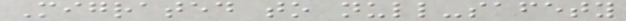Migrated to null-safety
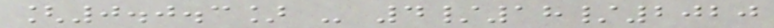[0.0.3] - 4/18/2020
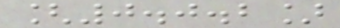[0.0.2]
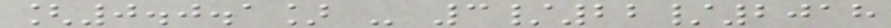[0.0.1] - 3/22/2018
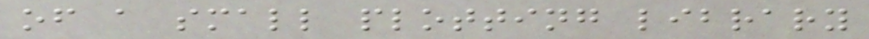of a small plotting library
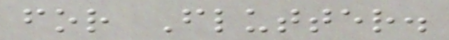for Flutter.
